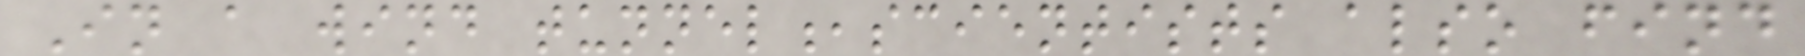In a wind tunnel,scientists also find
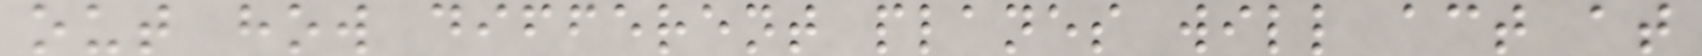out how different planes will act at
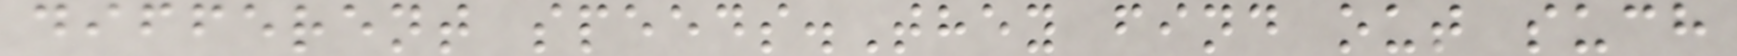different speeds.They find out such
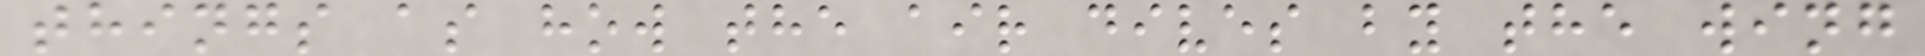things as how the air dives by the wing
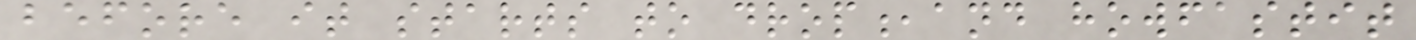before it starts to drop,and howfastit
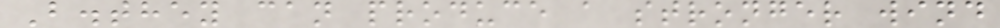B.they can produce a stronger wind
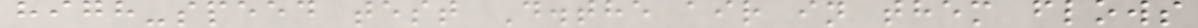high-speed test D.the air in them flows
